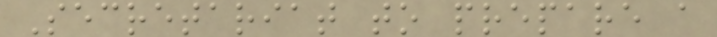Secretariat to prepare a
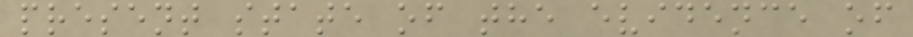present state of the evidence of
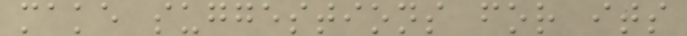make suggestions for its
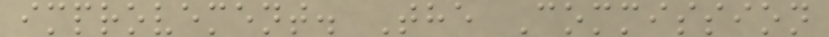improvement. The Commission
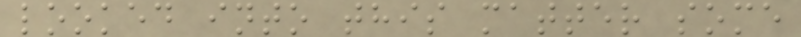looked into this matter some
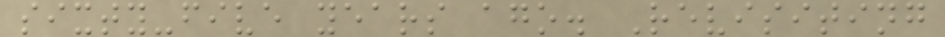sixty-five years ago. Revisiting
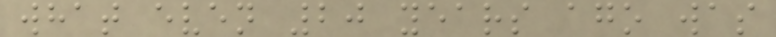what even 20 years ago was
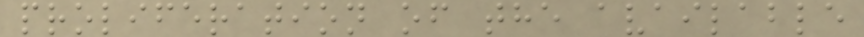proliferation of the available
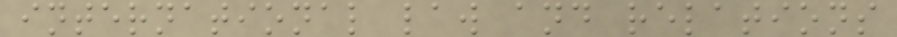international law and relations
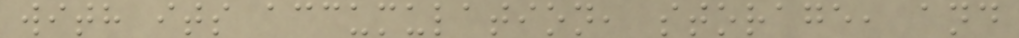with its accumulation, storage, and
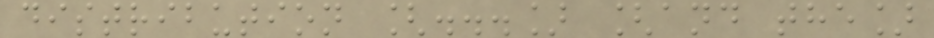distribution [...] [and the]
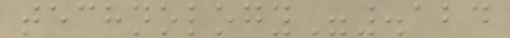technology".124
